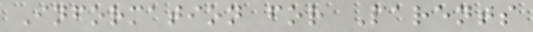Information for Parents
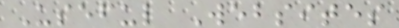Useful Websites
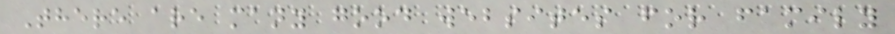There are many good websites for family
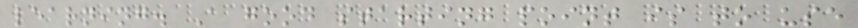learning. A good starting point is to use
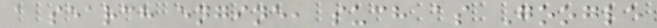a search engine, such as Google
